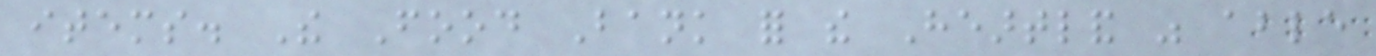items. The Food Bank for the Heartland was able
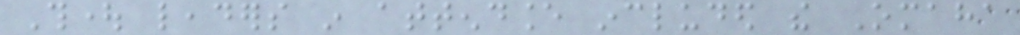Thought leaders in attendance included the Omaha
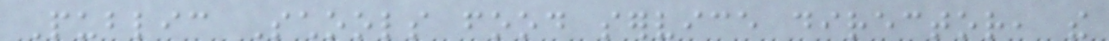Public Schools food service director, the
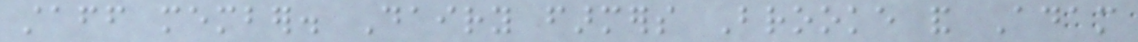staff member. Dairy farmers Brooke and Adam
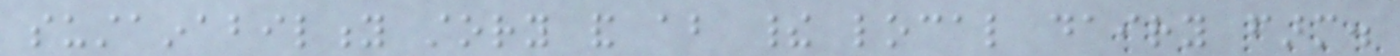sustainability story and about their local dairy farm.
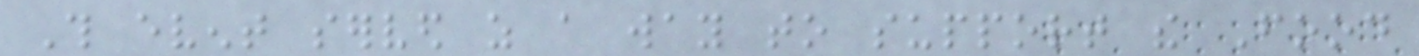This event served as a way to support the Food
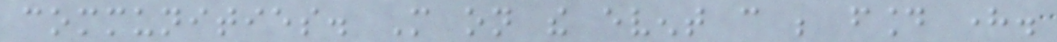communities. More on the event can be found here.
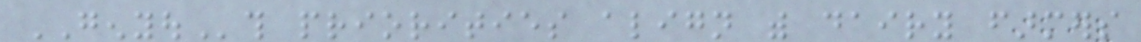GENYOUth priorities align with dairy farmers
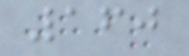160
